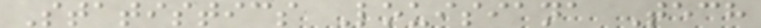Statistics Louisiana Tech
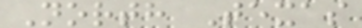North Texas
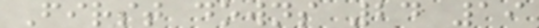First downs 24 19
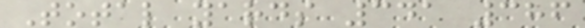Total yards 341 386
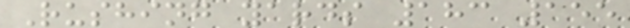Rushing yards 183 155
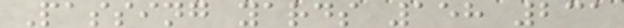Passing yards 158 231
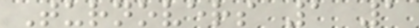Turnovers 1 1
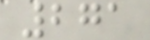271
